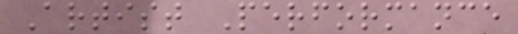Artist Performance
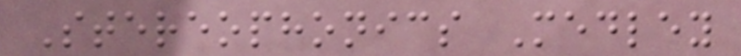Stereophonics Medley
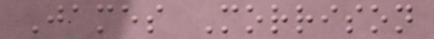James Morrison
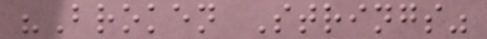"Broken Strings"
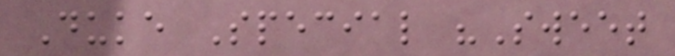Duke Special "Sweet
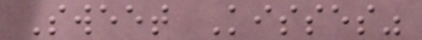Sweet Kisses"
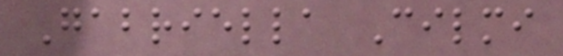Gabriella Cilmi
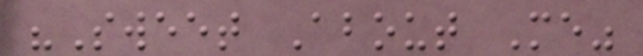"Sweet About Me"
